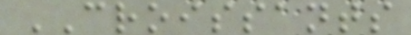CROISSANTS
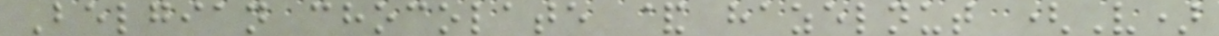Belgian chocolate & hazelnut (V)
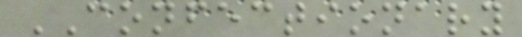CONFECTIONARY
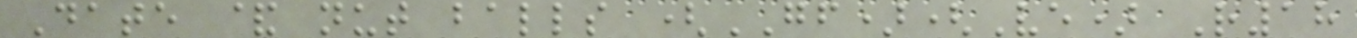Date & nut balls (GF)(Ve) R18
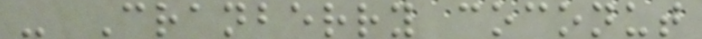- Cranberry coconut
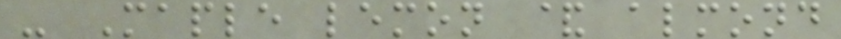- Maple lemon & almond
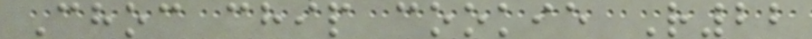Choc chip cookie R22
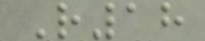R18
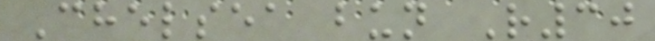Chelsea bun R30
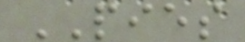PIES
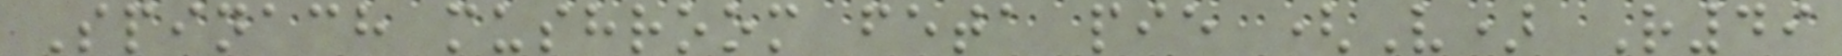Spinach mushroom feta pie (V) R49
